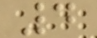4
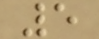5
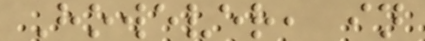However, in
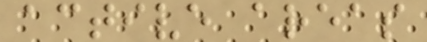active areas
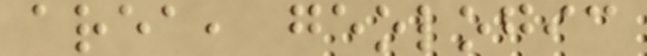area, geologic
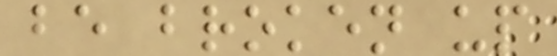be broken up
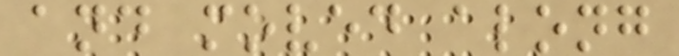and moved along
